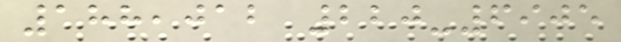188,012 220-6905
